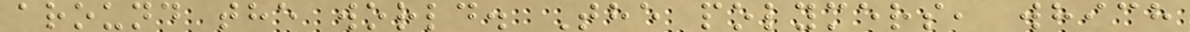around the world. The polymers, which
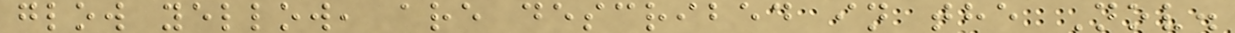glow yellow, are described in the Nov.
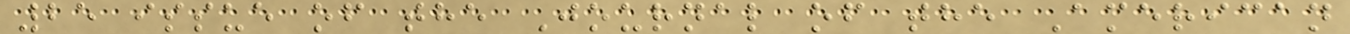25 issue of the Journal of the American
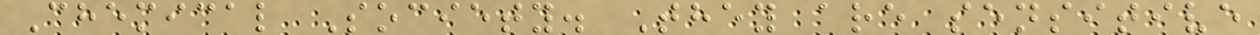Chemical Society. They are sensitive
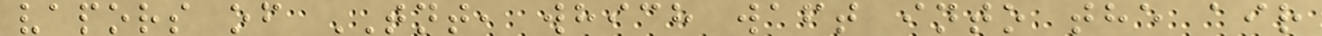vapors of TNT, which waft into the air
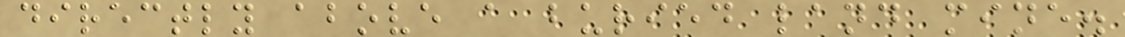directly above a buried land mine.
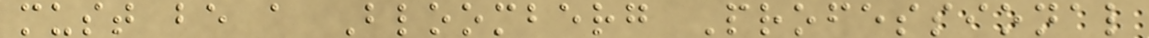must be a Bloomberg Professional
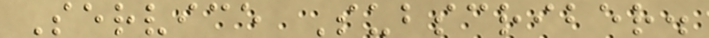Service Subscriber.
